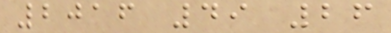2016 49 26
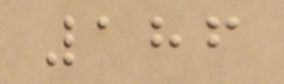186
